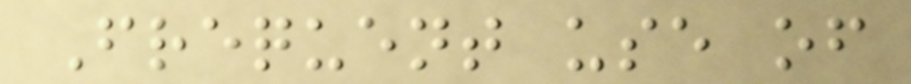Frequent use of
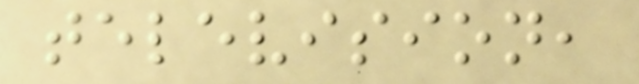television,
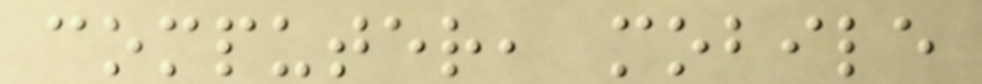computer, mobile
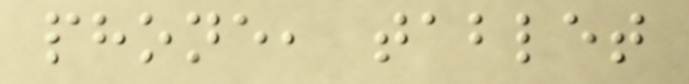phone, tablet
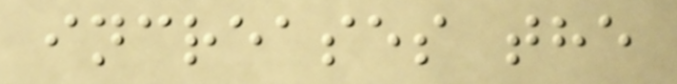increases the
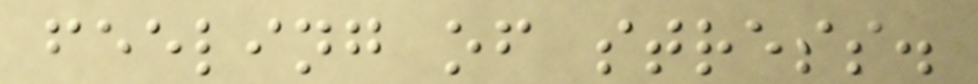feeling of stress.
